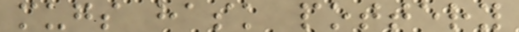mugs hask pottery
